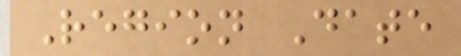Region Date
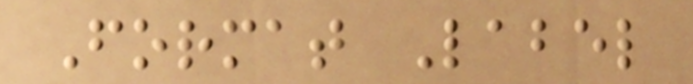Format Label
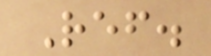Ref.
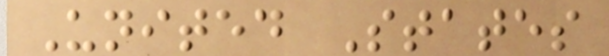United States
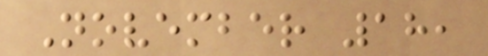November 18,
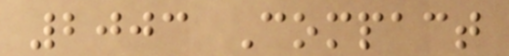2003 Compact
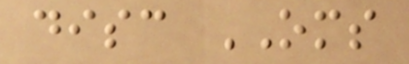disc OMS
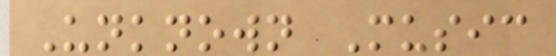Unknown Music
